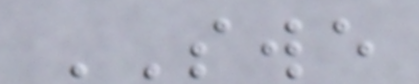SWE
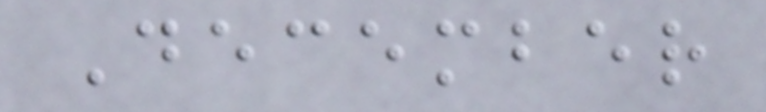December
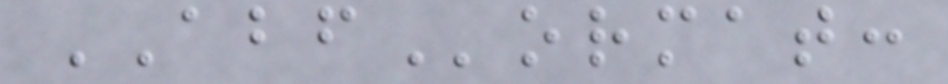ABFormat:
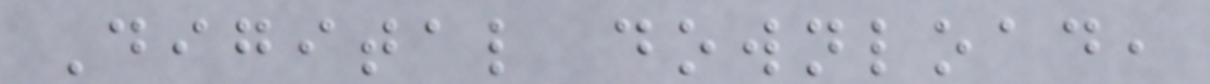Digital download,
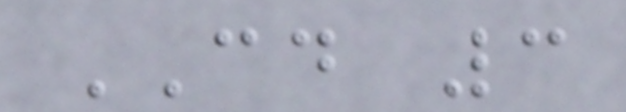CD 3
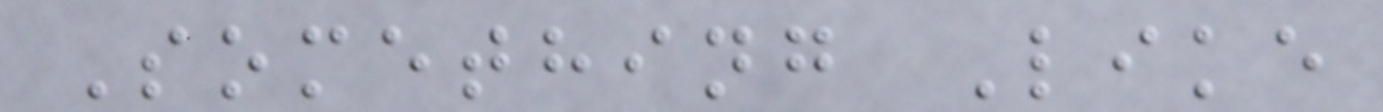Something Like
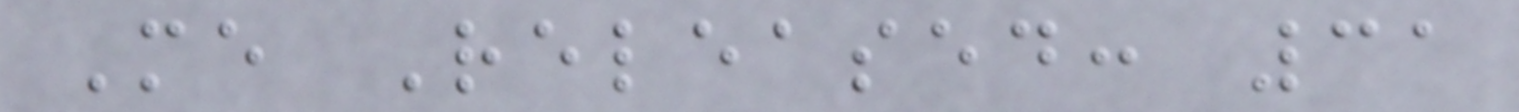Me Released: 31
